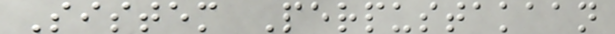Sistem Perpustakaan
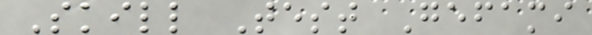Skill Test Gefami
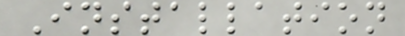Installation
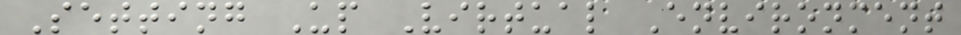Setting Up Virtual Environment
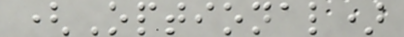(Optional)
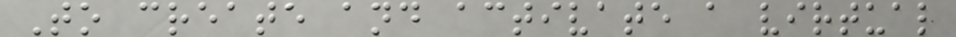To create and activate a virtual
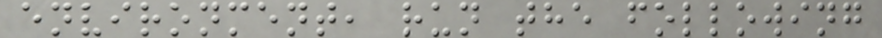environment, run the following
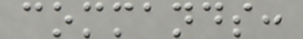commands:
